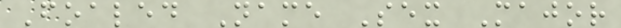Foaled Name Sex Major
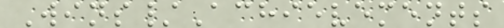Wins/Achievements
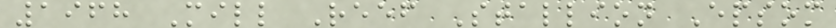1968 Mill Reef Stallion Epsom
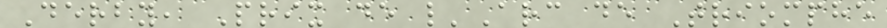Derby, Prix de l'Arc de Triomphe
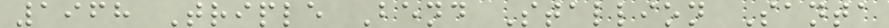1968 Triple Bend Stallion Santa
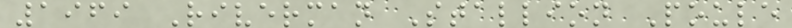1969 Riverman Stallion Poule
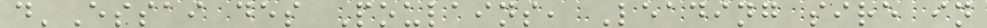d'Essai des Poulains, Leading sire in
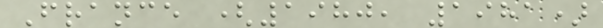France (1980, 1981)
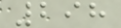298
